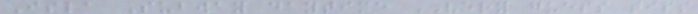Isla Subway daytime VERY guess tips
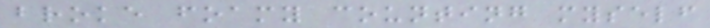broke foamy counting myself
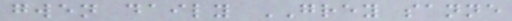gwen daily GREY sanne
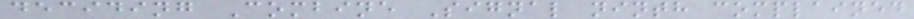deciding Combine Signal ninth complained
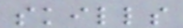skills
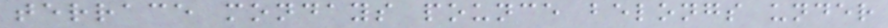terrace mondays pounce belongs under
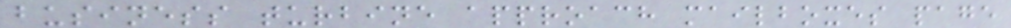business turbine approach mailboxes page
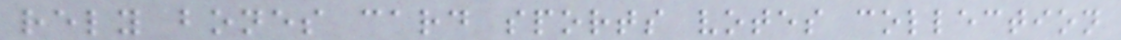rely bones card sports votes collection
